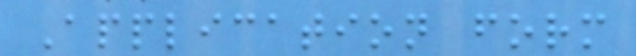Application form
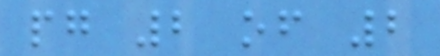pg 2 of 2
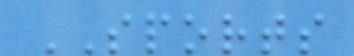SPORTS
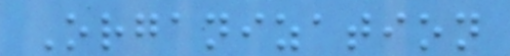Organization
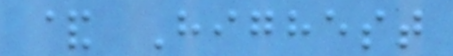& Highest
